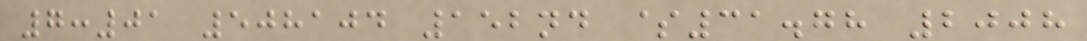7:01 508104 152nd $31.78 2008
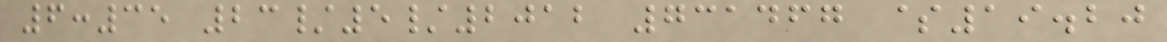6:35 23/5/2012 731467 $19.20
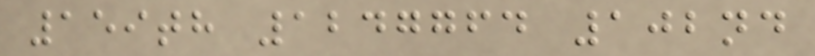159th 1247764 102nd
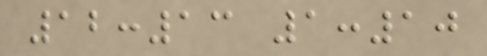12:13 1:10
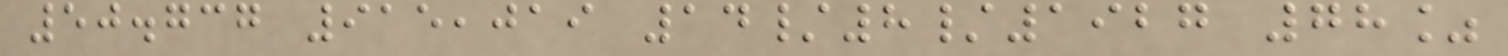50.737 915,019 14/8/1927 78%
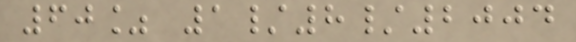60% 1/8/2004
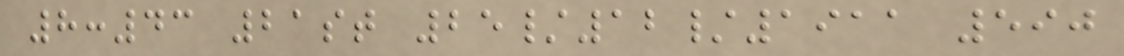8:43 21st 25/12/1911 590
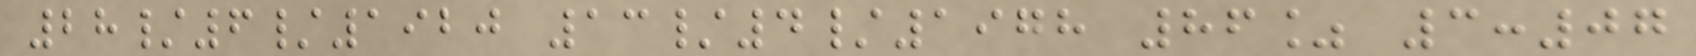28/6/1920 13/4/1978 86% 3:07
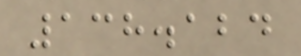138.124
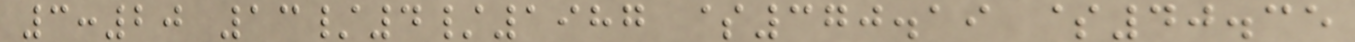3:20 13/4/1987 $370.19 $40.35
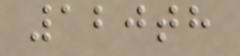120th
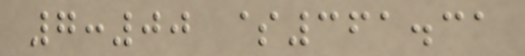7:00 $361.31
